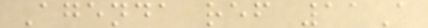Agenda ref 11A
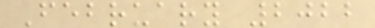February 2022
